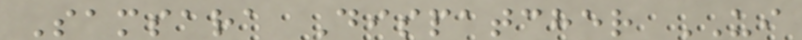Samsara Dispatcher UI
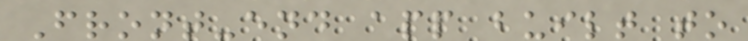Front-end app built to
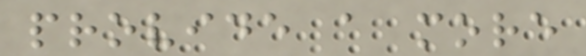provide a more
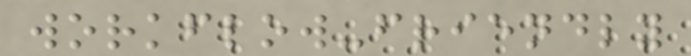workflow-friendly
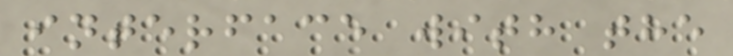interface with the
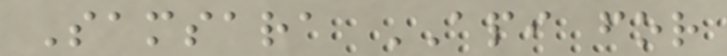Samsara API for
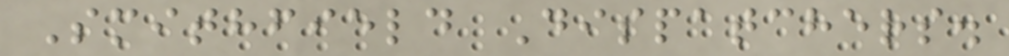Smithfield Dispatchers.
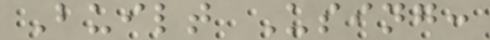Built Using:
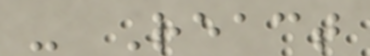- React
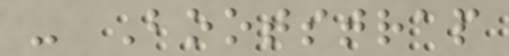- Bootstrap
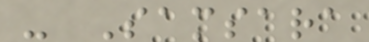- Samsara
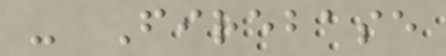- Firebase
